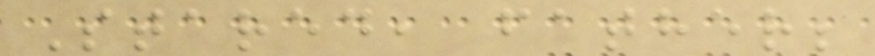Stared, father;
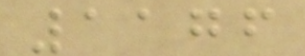1176
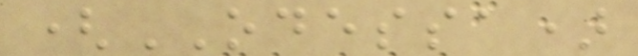(ODESSA)
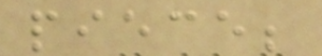piece;
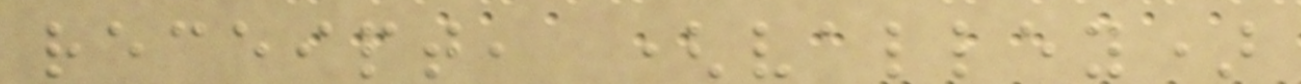receipt, (valley)
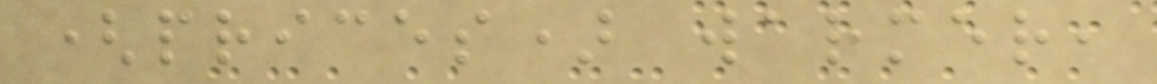(prices) warmer,
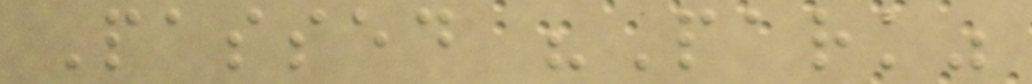Passed "Park"
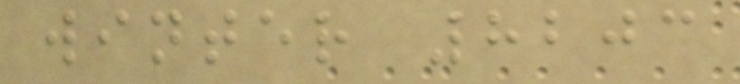winter 8203
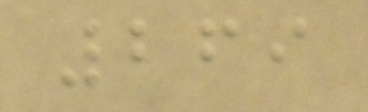269
